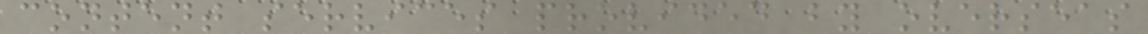content services provided by overseas
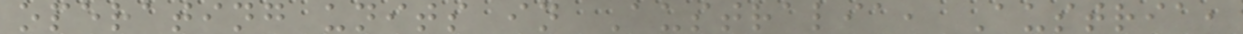operating units in Australia, Austria,
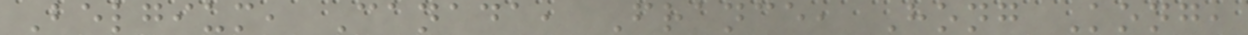Belgium, Canada, France, Hong Kong,
